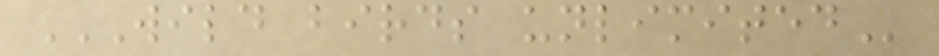WILD BIRDS UNLIMITED
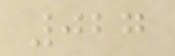027
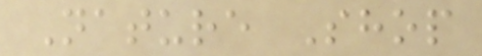Nature Shop
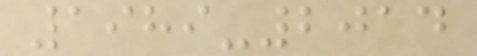1989-2014
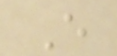E
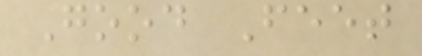Good Feet
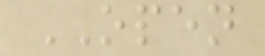OPEN
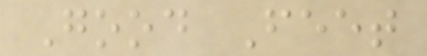Good Feet
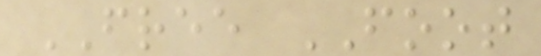FREE FOOT
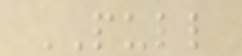PULL
